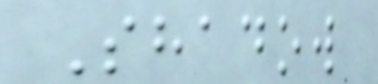Shadow
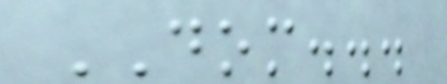DOM...
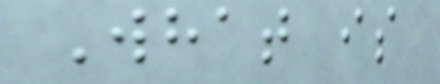What is
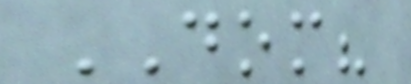DOM?
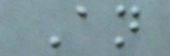An
